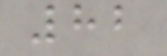82
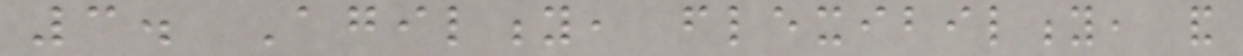3. Agility, flexibility, and
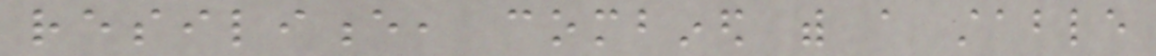resilience, combined with a stable
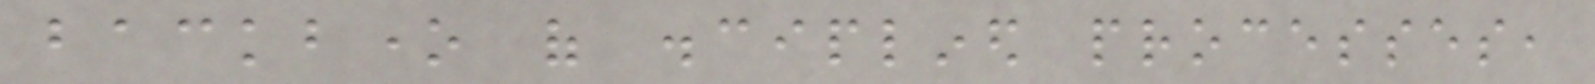backbone of disciplined processes,
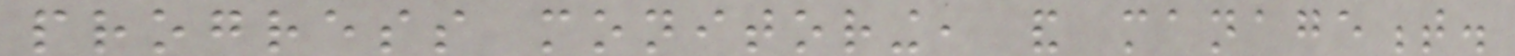progress monitoring, and management.
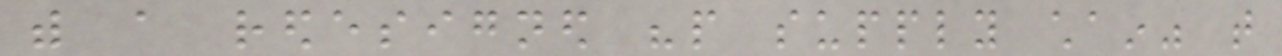with a redesigned "people supply chain" that
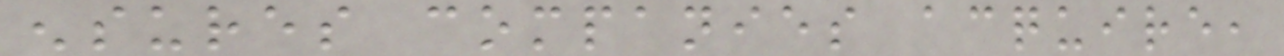ensures companies acquire,
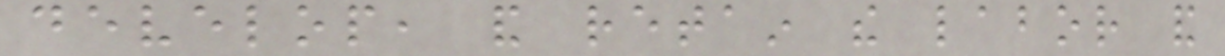develop, and retain the labor and
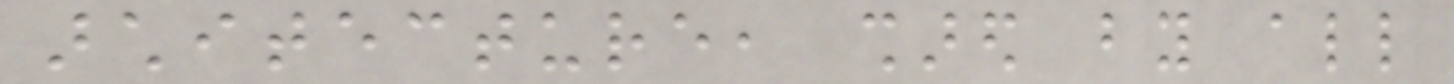architecture, shared by all
